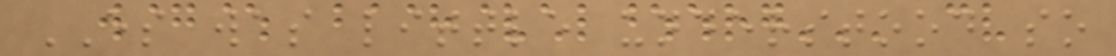ES was little understood so
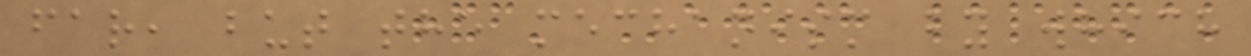far, but the mechanism by which
